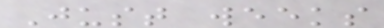Just weeks
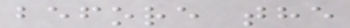before the
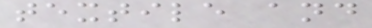textile and
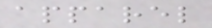apparel
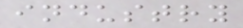industry
